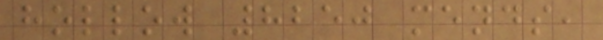hollow 8250 mends,
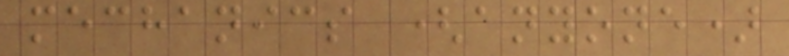mechanics (anyone)
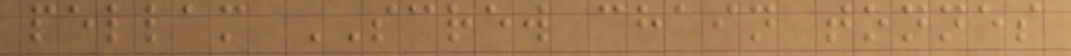pellam SCREW chain tonnes
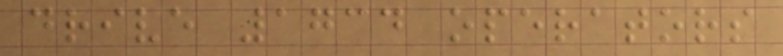drive 1734 operators
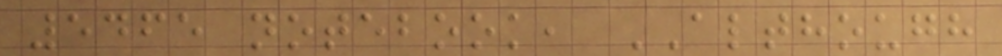5465 notebook, ALTHOUGH
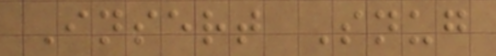Insert Snug
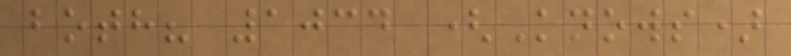both? 1034 (Knows)
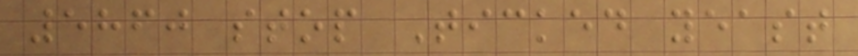5860 stop Ticked yeast
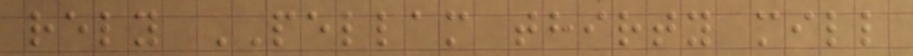rely PELLAM thirty mill
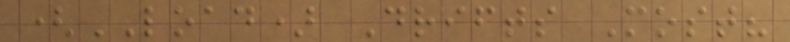(LOAD) Drifts Most?
